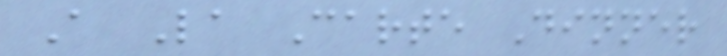A La Carte Dinner
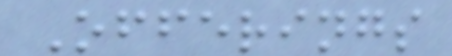Offerings
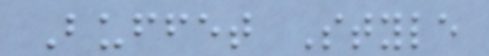Buffet Style
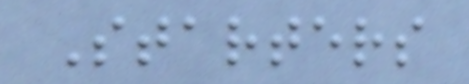Starters
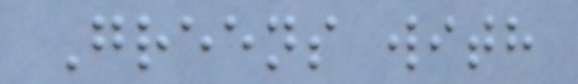Greens with
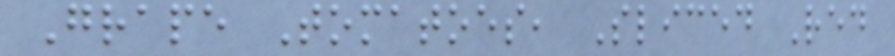Grape Tomatoes, Sliced Red
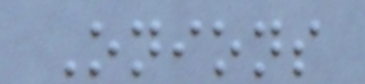Onions
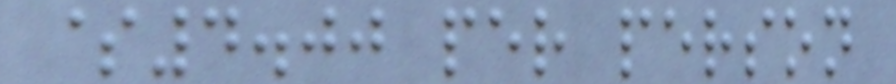$4.00 per person
